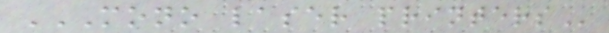MONO LASER PRINTERS
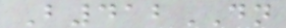B412DN
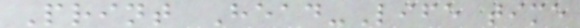Print Head-Life time
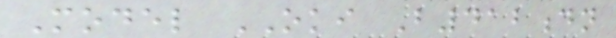Model OKI B412dn
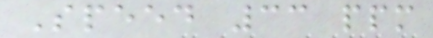Speed 33 ppm
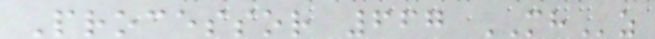Processor 667 MHz
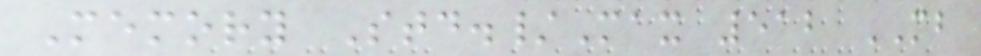Memory Std./Max 512 MB
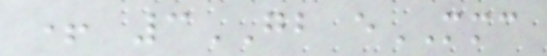+ 3GB eMMC
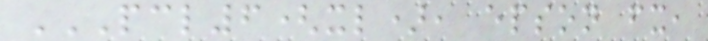PCL6(XL), EPSON FX,
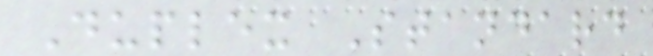Duplex Standard
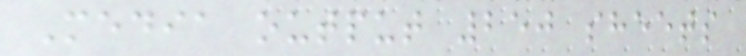Media output 250 sheets
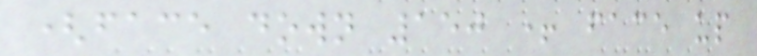(face down 150 + face up
